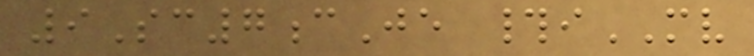9Sc7cJe #iMV
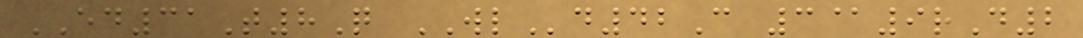ED31T8Q WLd42C 3@9rD2
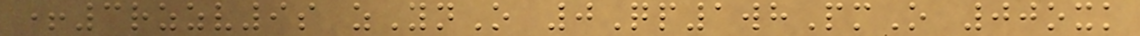+3rzzv9s zYnO 0Qp1whPmO 00oxk
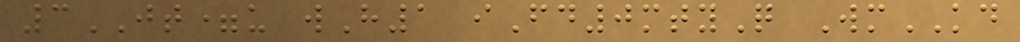3JT=u wH1 iFd0mtyQ WmKD
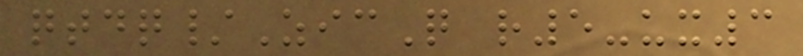qtdq/ZicQ r5-ux3
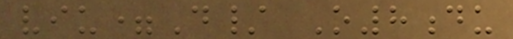viu=D/ O8du
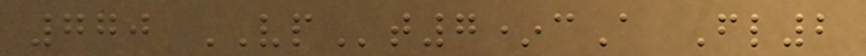770 VPt7*cA Fl2
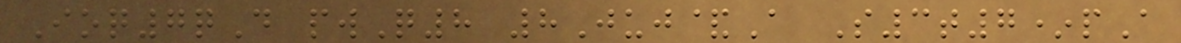Ioq7qD pwQ8 8Juj&A S3t7*pA
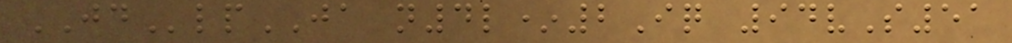JDlpJA n4l*2Iq 94vS51
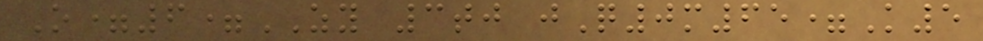O=6=ZY 3tj jQ0m65=K5
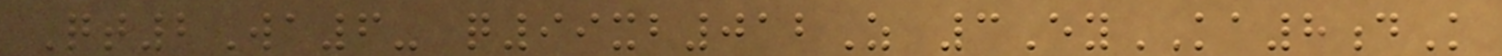Qt2Wa6- q99xb012Z 3EyKA8dK
